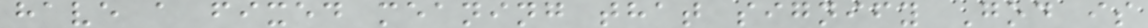have a fixed meaning that signify God is
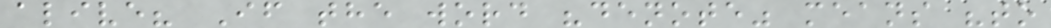alive? If the word "denote" means "to
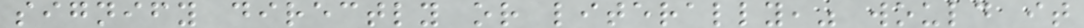signify directly or literally," would it
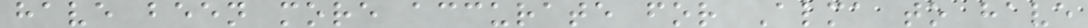have been more accurate for Alma to have
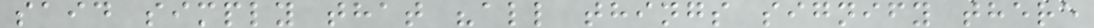said simply that "all things signify there
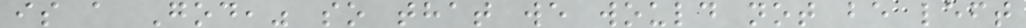is a God," so that we would not be left
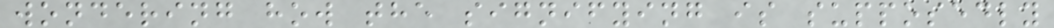wondering how the signifying is supposedly
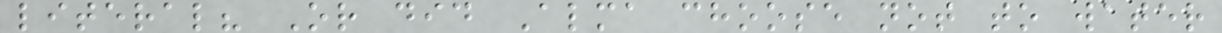literal? Or did Alma choose not to water
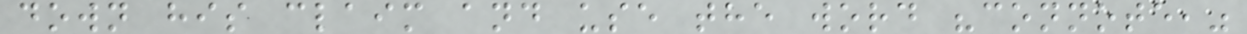down his claim and use the word "connote,"
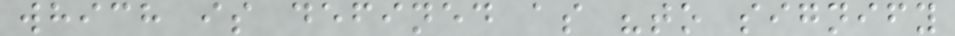which is defined as "to signify
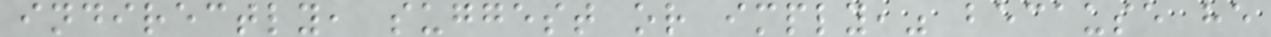indirectly, suggest or imply," because he
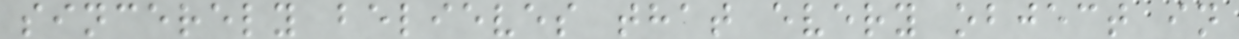sincerely believes that every object in
